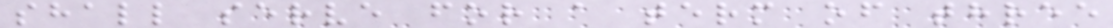shall serve for a term of three
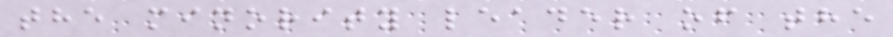the minority leader of the
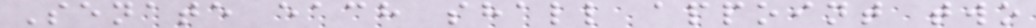Senate each shall appoint two
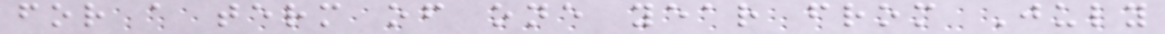for a term of one year from July
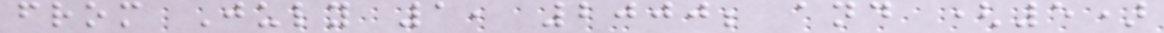from July 1, 2000; and (5)
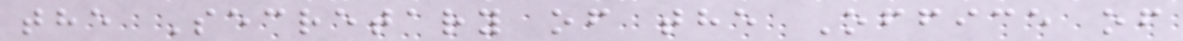the Secretary of the Office of
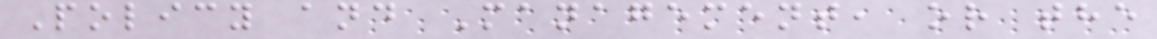Policy and Management, or the
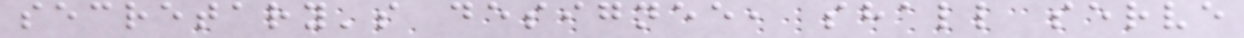secretary's designee, shall serve
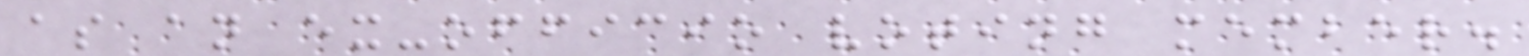as an ex-officio voting member.
